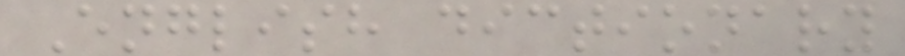English dictionary
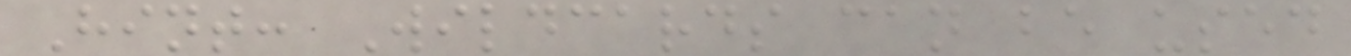Hint: Wildcards can be used
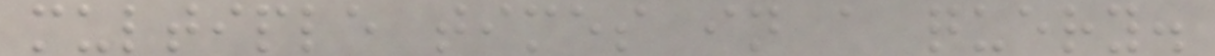multiple times in a query.
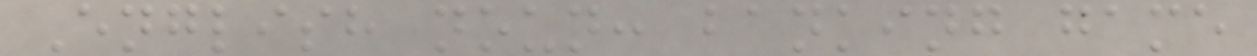English noun: banking game
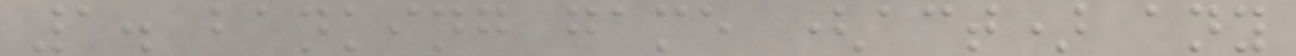1. banking game (act) any
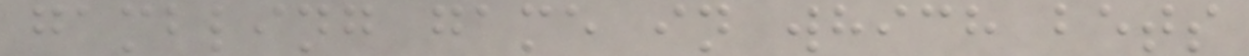gambling game in which bets
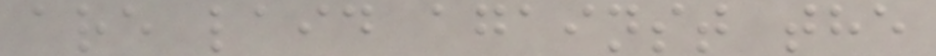are laid against the
